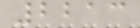2213
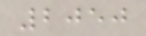2050
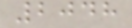2048
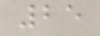25
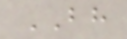BH
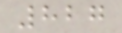827
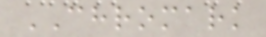CHROMARK
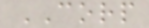CORP
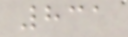831
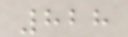828
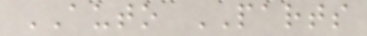AUTO PARTS
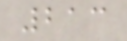213
